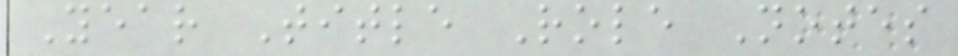Year Title Role Notes
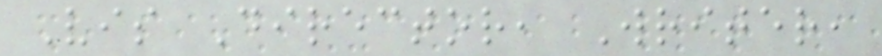Vis Director, Writer,
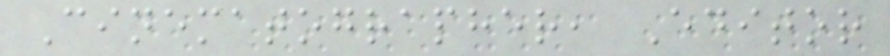Cinematographer, Editor
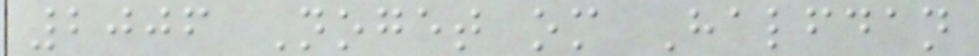2006 Noget om Halfdan
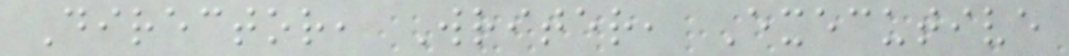Director, Writer, Executive
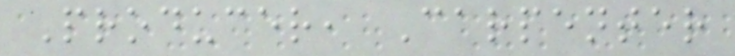Producer, Carpenter
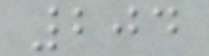204
